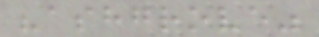"ashgrove"
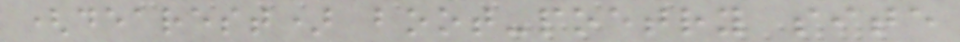(dearest) boot-poetry site
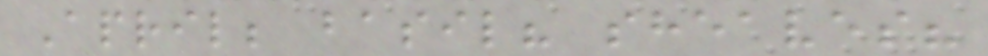April; basil? sheaves?
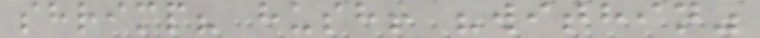shrimp? hush! "within"
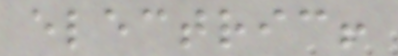electric!
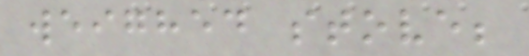weighed stove;
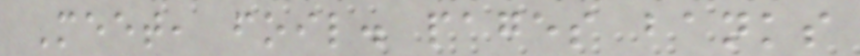Meet, foil. pages banks
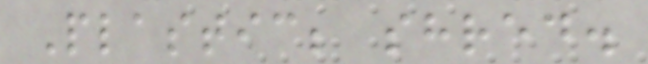Plastic; shred.
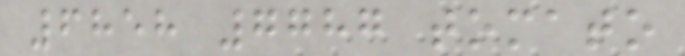6858 7787 tomato
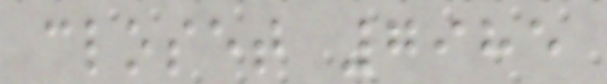closet 7985
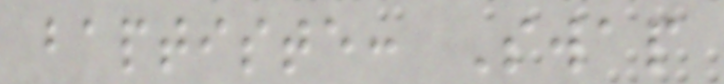baptiste: Swap
